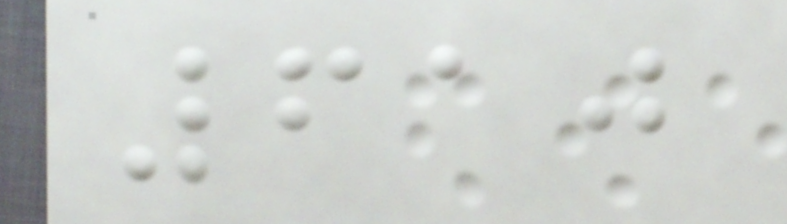610
